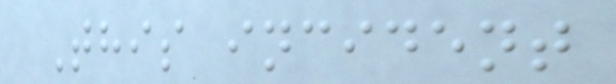This incident
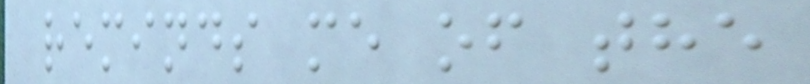reminds me of the
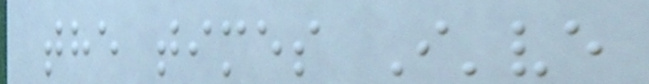the times I've
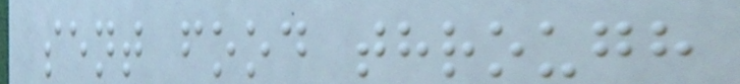sent food through
